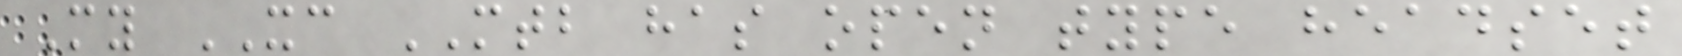My XC MTB has open type headset
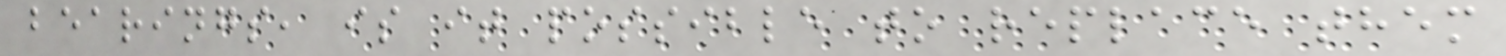bearings, is it possible to replace them
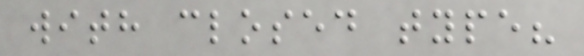with closed type?
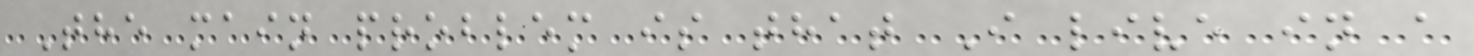The main problem is that I live in a
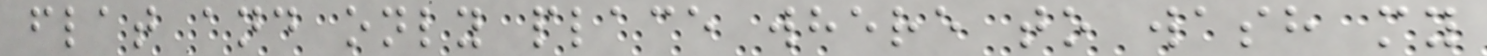flat and only place where to wash my
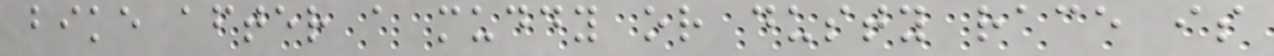bike after a muddy or dusty race is
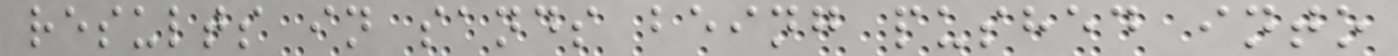results in sands being pushed into
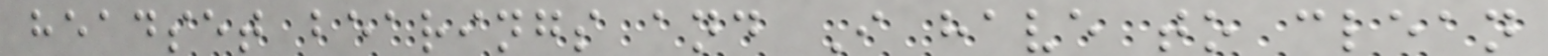headset bearings and I have to clean
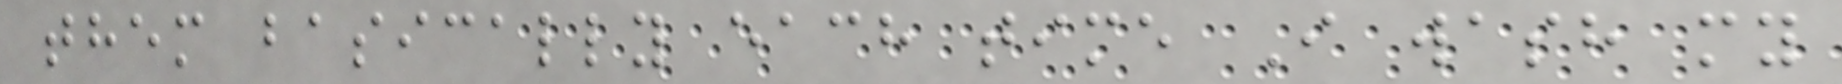them basically each time I wash my
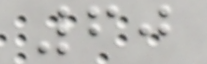60
